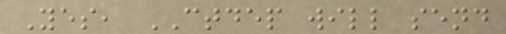Yes, CTDEP will send
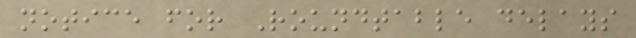notice for Roundtable delays
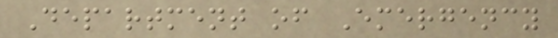Department of Emergency
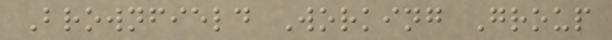Brownfield Working Group
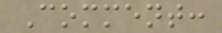Comment:
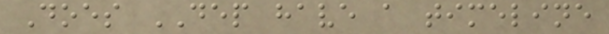Does DEP have a timeline
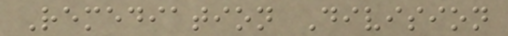Remediation Division
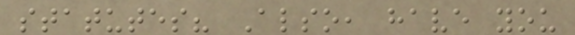statutes? Also, have you
